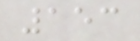153
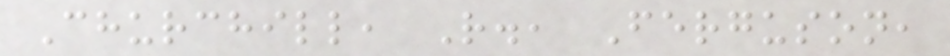Churchill, R., Ferguson,
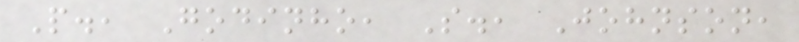P., Godinho, S., Johnson,
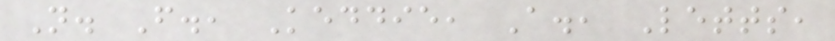N. F., Keddie, A., Letts,
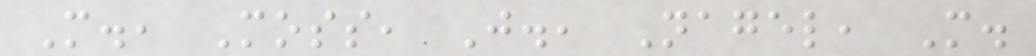M., Moss, J., Nagel, M.
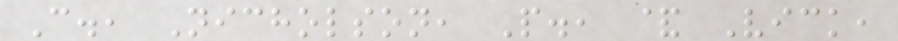C., Nicholson, P., & Vick,
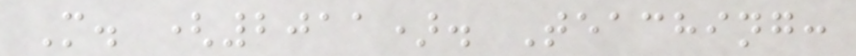M. (2011). Teaching:
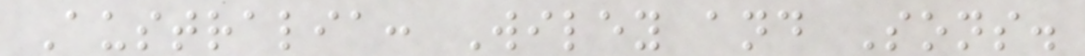Australia: Wiley and Sons.
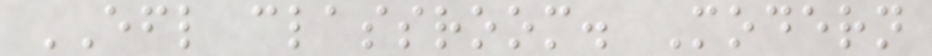EFL classroom. Modern
